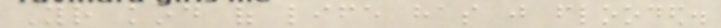Your kind of life has just flooded.
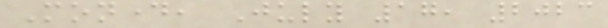Monday, July 17, 2023
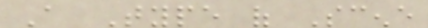A Type of Scene
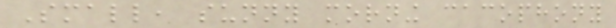Small, sunny morning cacophony
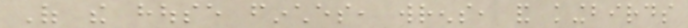Of the house finches, wrens, and kingbirds
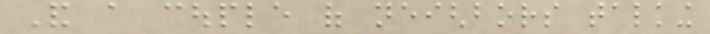And a couple of neighbors talking
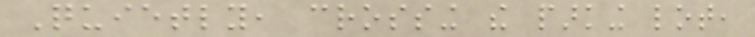Quietly, crossing the parking lot,
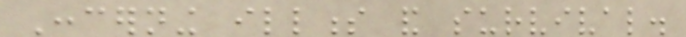Concerning illness and survival.
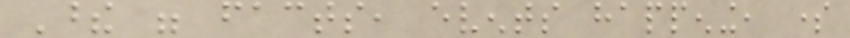These were facts, events happening, some
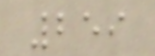259
